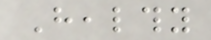Healthy
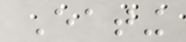Eating
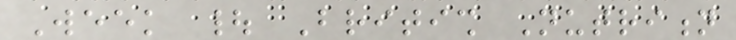Week | British Nutrition
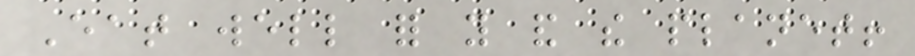Eat well for you and the planet!
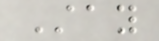Stay
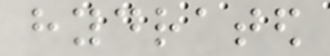hydrated
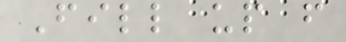Fill up from
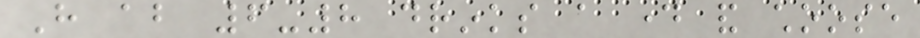Have about 6-8 drinks a day and choose
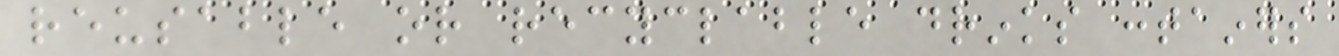reusable or recyclable drinks containers
